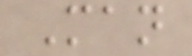Man
